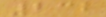232
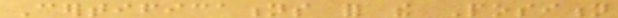Certifications for the Position
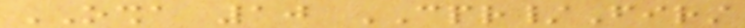OSHA 10 CPR/First
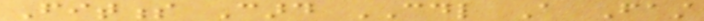Fitness Card CDL A Fast
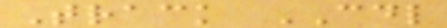Track CDL
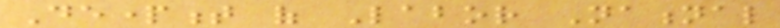Department of Labor National
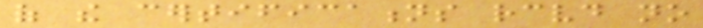of the certifications received no
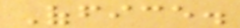Office.
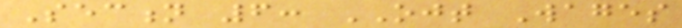Section 6: OJT Wages
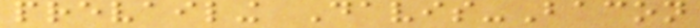prevailing Davis-Bacon
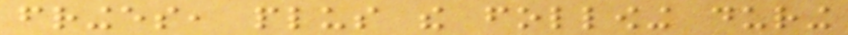fringes, plus the following during
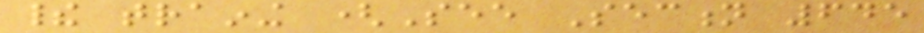their training (See Section 645
